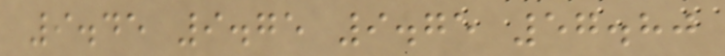9.45 9.75 9.75 57.80
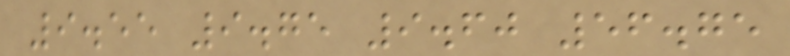9.55 9.75 9.60 56.75
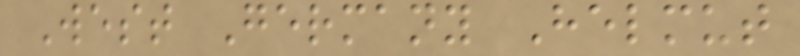West Germany Helmut
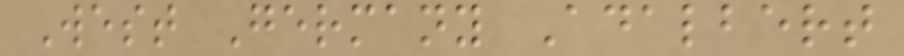West Germany Adalbert
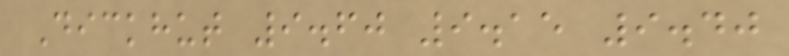Dickhut 9.60 9.15 9.40
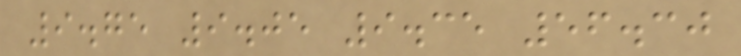9.75 9.05 9.35 56.30
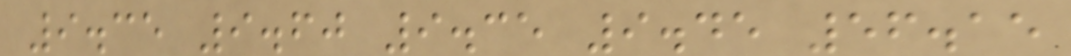9.35 9.60 9.35 9.45 56.15
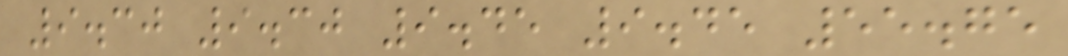9.30 9.30 9.45 9.45 55.75
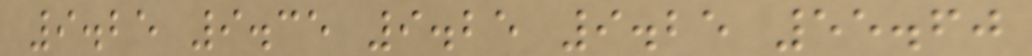9.25 9.35 9.25 9.25 55.60
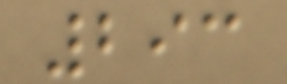293
